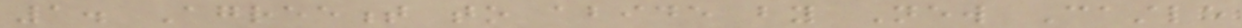1. Agreement to abide by New Castle
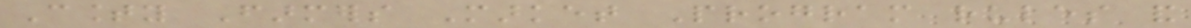County Farmers Market Program rules and
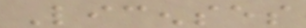Licenses
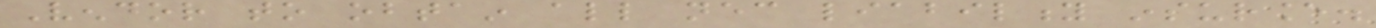Vendor to obtain all necessary liability insurance.
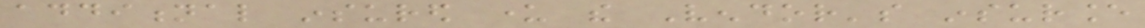additional insured under the Vendor's insurance
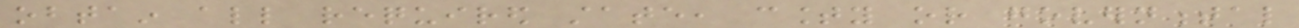obtain all required state, county or governmental
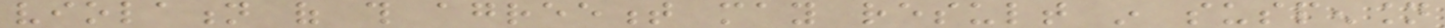violation of this agreement may result in suspension
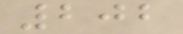202
